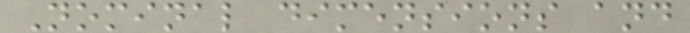Nominal dimensions and
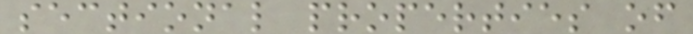sectional properties of
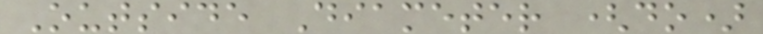Outside Diameter (do)
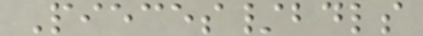Pieces/bdls
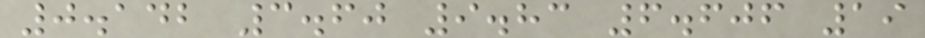0.142 3.60 9.83 6.606 19
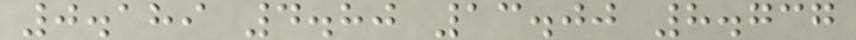0.189 4.80 13.00 8.737
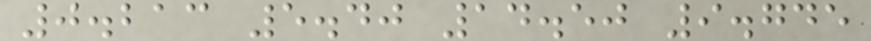0.213 5.40 14.50 9.745
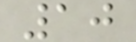10
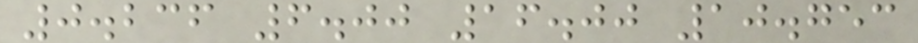0.236 6.00 16.00 10.753
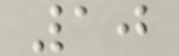10
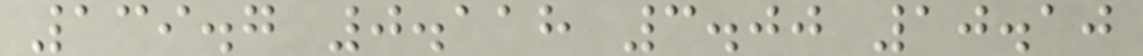139.7 0.118 3.00 10.10
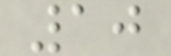10
